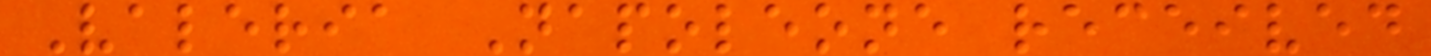Valeria Napoleone received
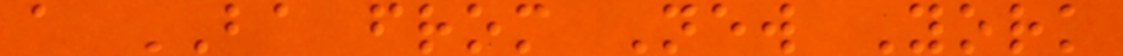a BA from New York
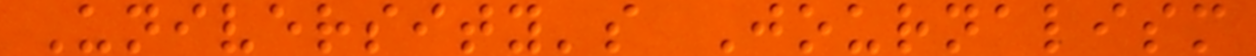University's Journalism
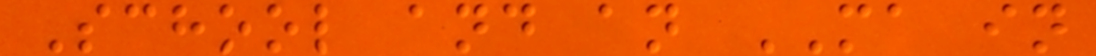School and an MA in
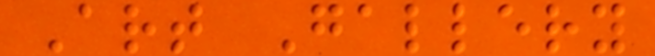Art Gallery
